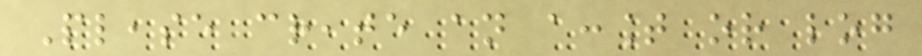Please create an account or log
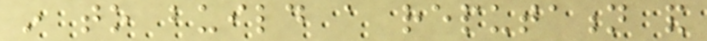in to build a reputation and
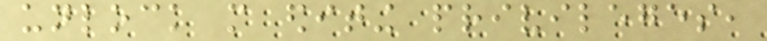unlock more editing privileges,
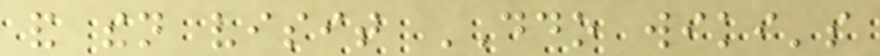and then visit DDO wiki's
